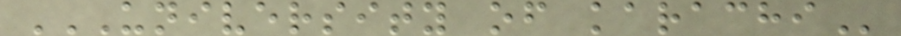UNIVERSITY OF KARACHI
